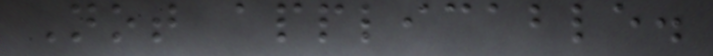Not applicable.
